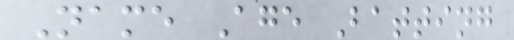Name Age Batting
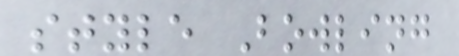style Bowling
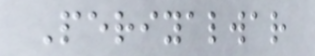Periyalwar
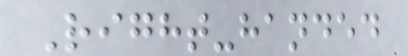Right-handed
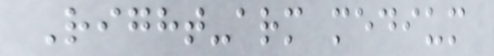Right-arm medium
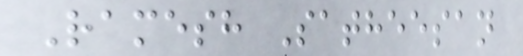Ramesh Satheesan
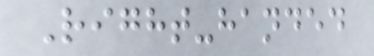Right-handed
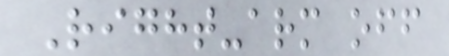Right-arm off
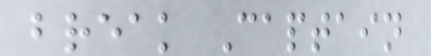break Captain
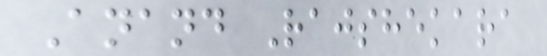Anand Rajshekara
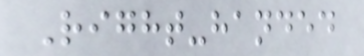Right-handed
